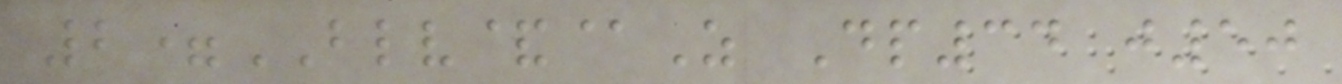2=BLV&@Z Dp34 j50
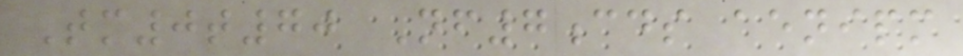Tm0t70 Nf7cds aenipm
